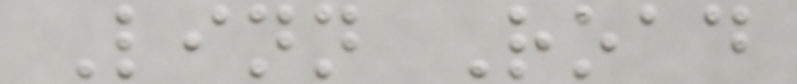Linn Road
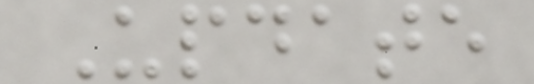Update
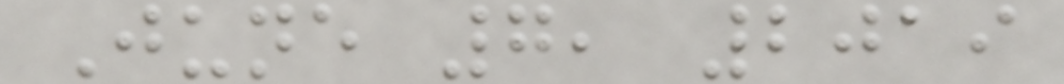June 7, 2019
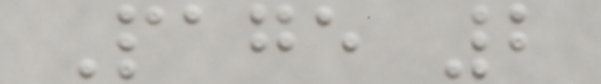Page 2
